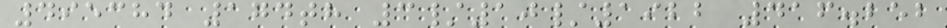495384 174th 3/10/1922 416.252
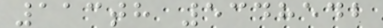113th 5348542
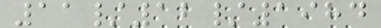11/12/1984
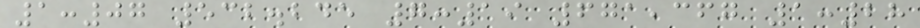1:07 532.245 7:19 671,367 1:28
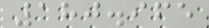180.965
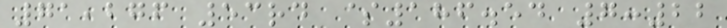71,276 53rd $186.54 7:22
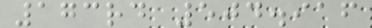173rd 504.916
